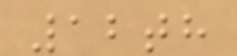12th
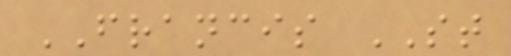FRANCIS ST
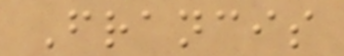Francis
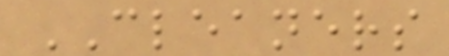CLEANERS
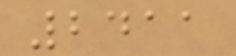2411
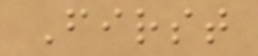First
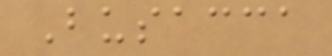Busacca
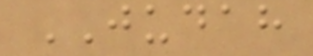JUDAH
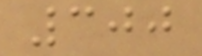300
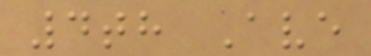4th Ave
